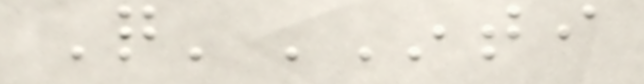Q'INTI
